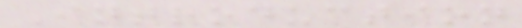Introduction
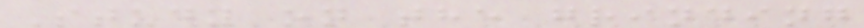Study on the grinding
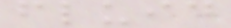fluid
